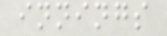innings
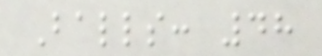Balls: 48
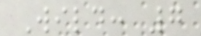Wild: 7
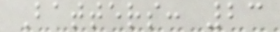Batters: 23
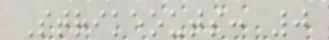Strikeouts: 0
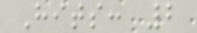Hits: 2
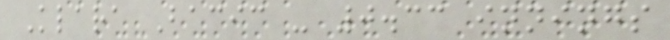Klara Bacic - 0.33 innings
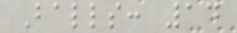Balls: 14
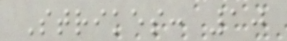Strikes: 10
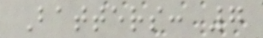Batters: 7
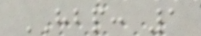HBP: 1
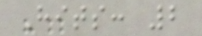Hits: 2
